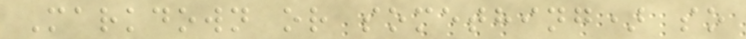Markdown or something) so
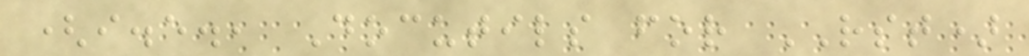(i.e., Docutils for RST)
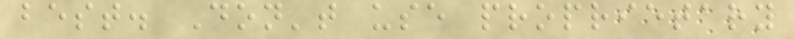best. Don't use proprietary
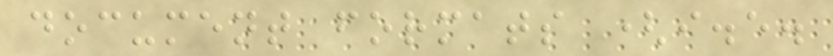document formats (i.e.
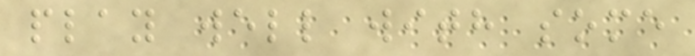play well with some
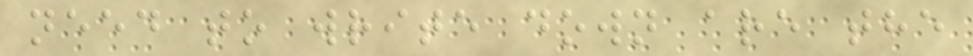need to write down are the
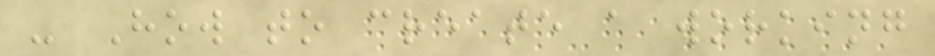- How to create a working
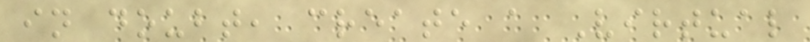in doubt, create a Virtual
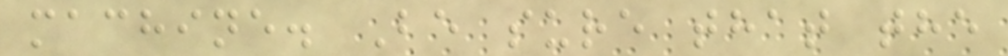machine. Be sure that the
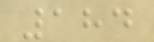184
